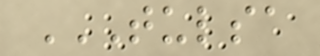TULSA
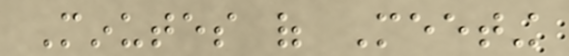Minutes of Meeting
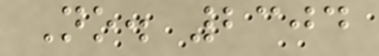No. 2304
